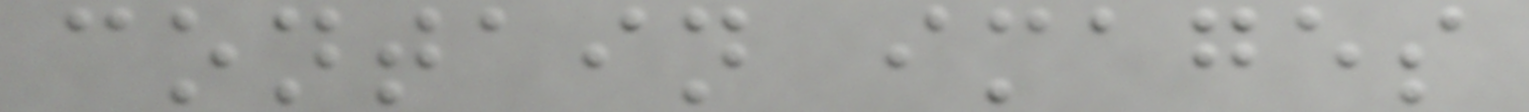contain images
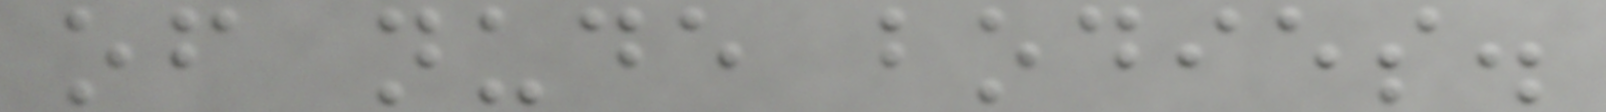of nude bodies.
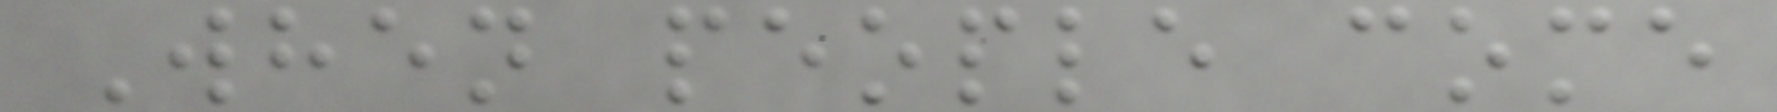When people come
